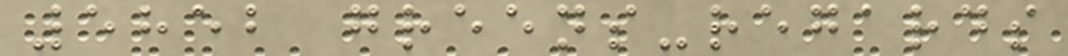5852 greens-regards
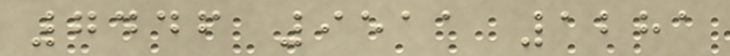7446 9511 1281
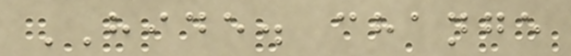HIDE. change
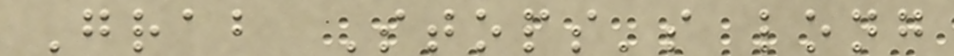Grab Stops's long
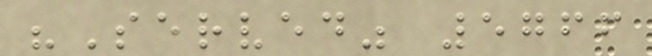"Served" 5766
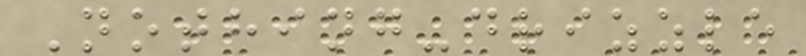Nothing-drizzle
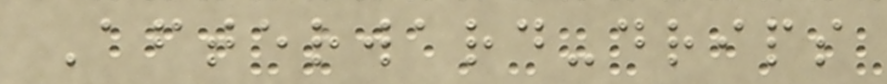Afterward-drips
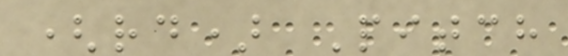(rd) Pitch
